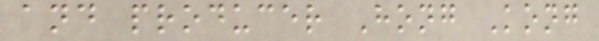and producer Hong Kong
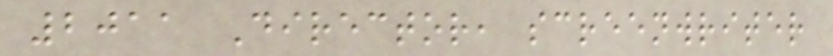2011 Director, screenwriter
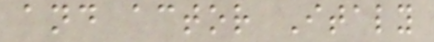and actor Italy
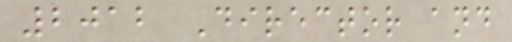2012 Director and
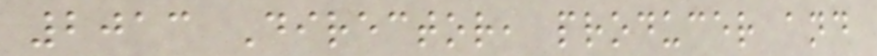2013 Director, producer and
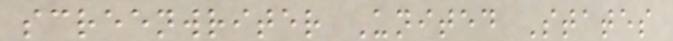screenwriter United States
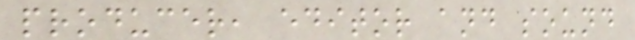producer, editor and sound
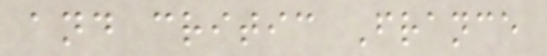and critic France
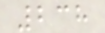238
